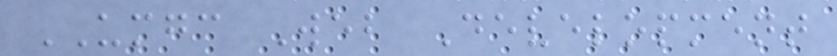UMGC Web Development
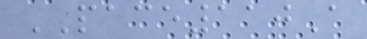PACE110A
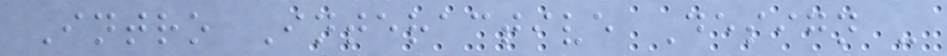Intro Interactive Design -
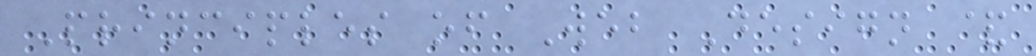Principles of Web Design &
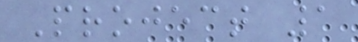Project 1
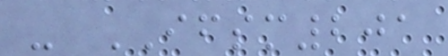- IFSM201
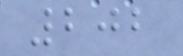202
